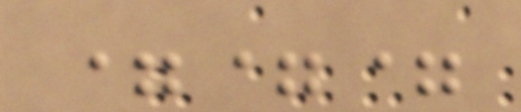===
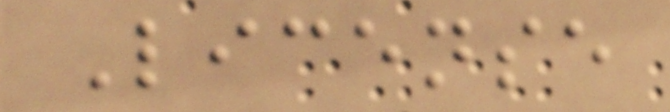License
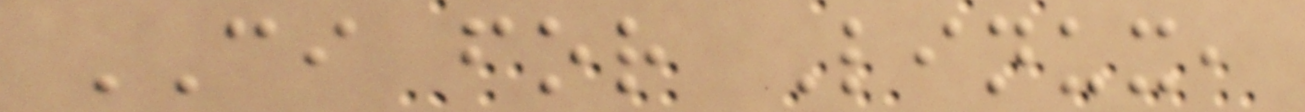CI for Linux,
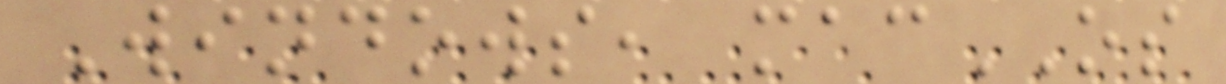Windows, macOS
